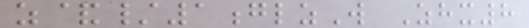z&/1glzW Zhx8
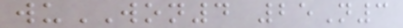wuWON4 25N3
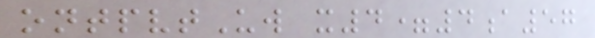ontpvtUw x4=4a57
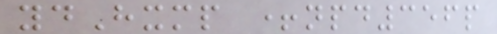ydHxmp +npd356p
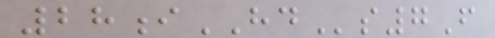28iHDs7F
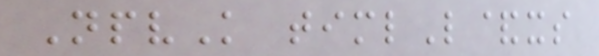NpvK timlL&xs
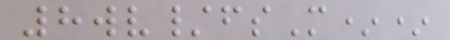8wv/fsM**
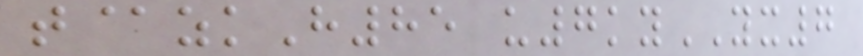t@zkH85 u7kyYX7
